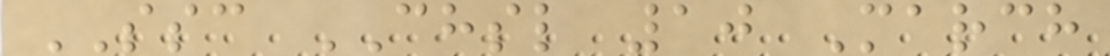SSC CHSL 10 March
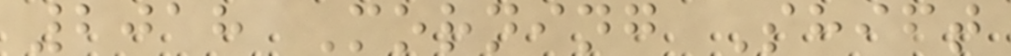2018 Morning Shift
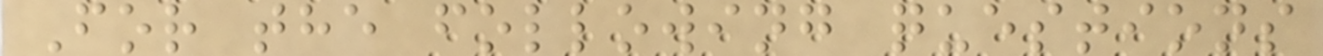For the following questions
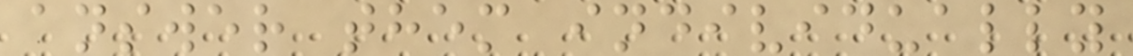answer them individually
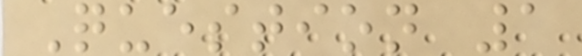Question 1
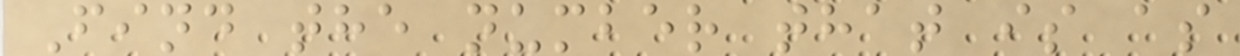Find the number that is as
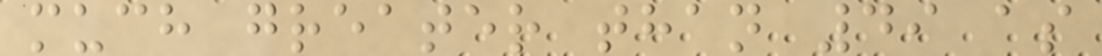much greater than 49 as
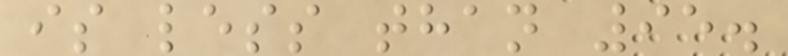is less than 95.
